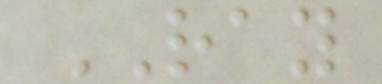RAY
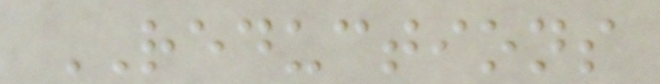REDUCTIONS
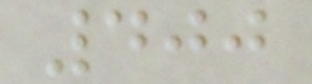400
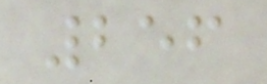256
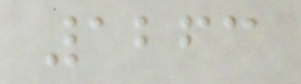1263
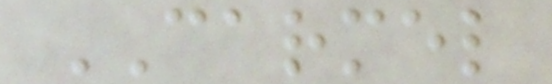CARMEL
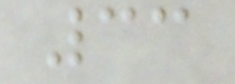33
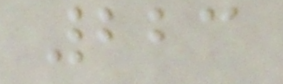223
